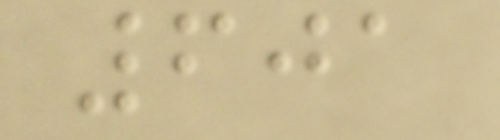601
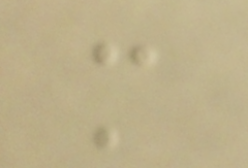m
